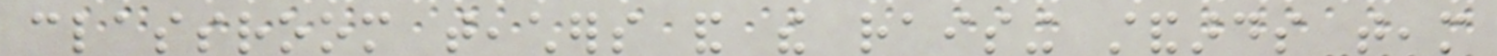classroom teachers and the raising standards team
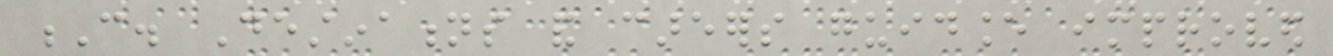C. Destinations and careers guidance improved
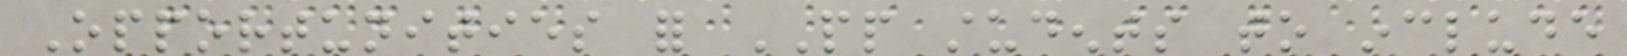Opportunities for PP students to include
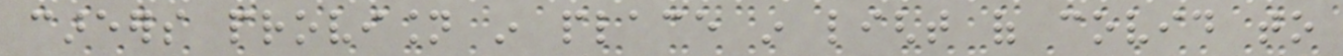careers provision in place in light of covid to
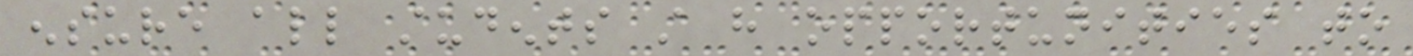ensure all students still have opportunities to
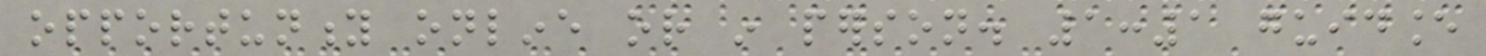opportunity online or in person. 1:1 guidance
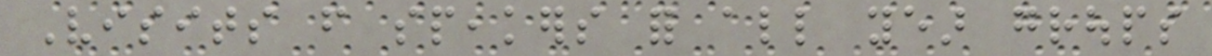Visits from speakers for all year groups
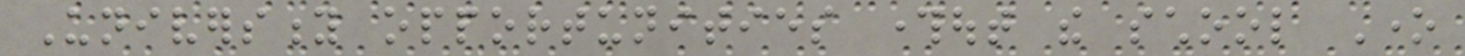University opportunities throughout the school One
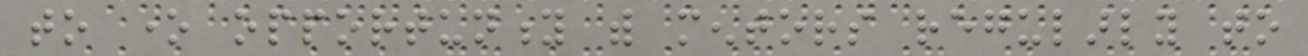to one opportunity with mentors regularly to
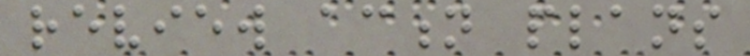review action plans
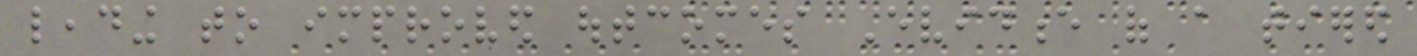leading to improved outcomes Evidence of a tiered
